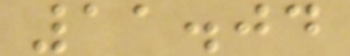11.04
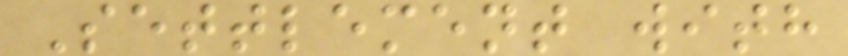Settlement with
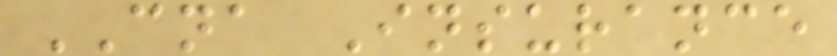CNA Insurance
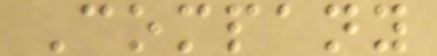Company
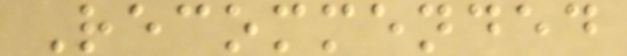Recommended
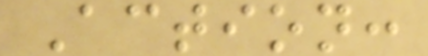Action:
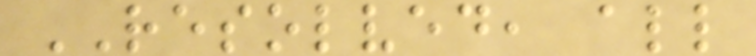RESOLVED, all
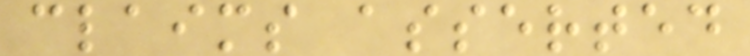claims asserted
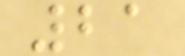21
